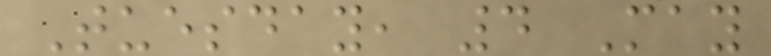Tuesday, 4 May
